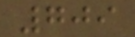709
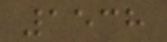1538
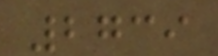2739
